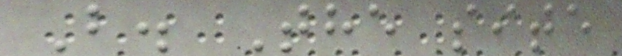B. The site
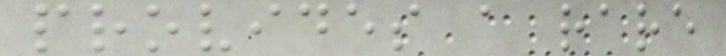provides a rare
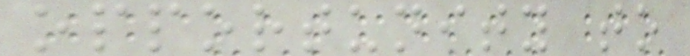opportunity to
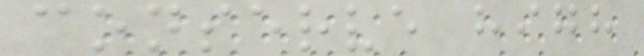conserve high
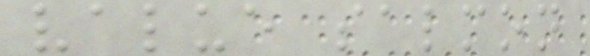value salmon
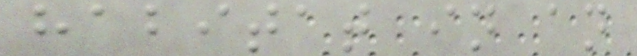habitat in an
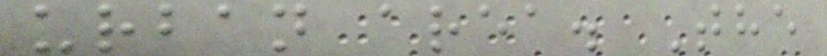urban area. The
